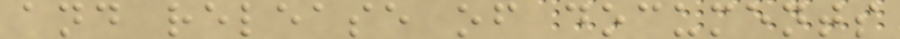and release of documents
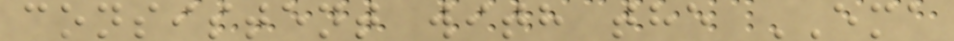consistent with the EMA
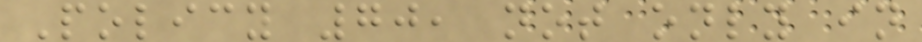Policy 70, not only in
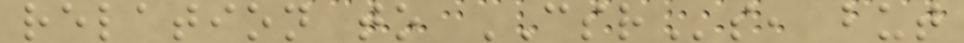relation to CSRs, but
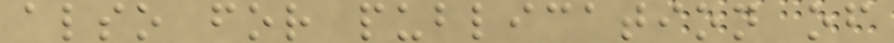also for publication of
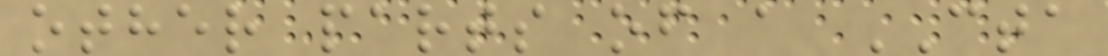other parts of a CTA
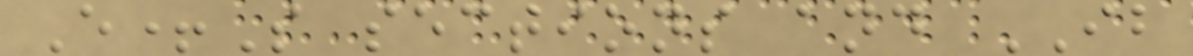E+S sections and IB
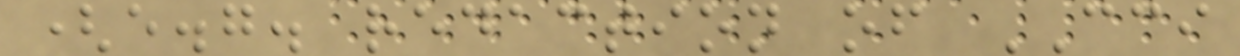(e.g. redaction of CCI
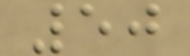50
